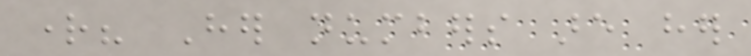right? Her numbers are her
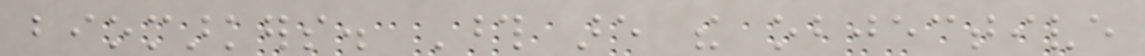biomarkers. Those are the objective
